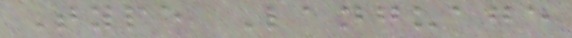Type Language
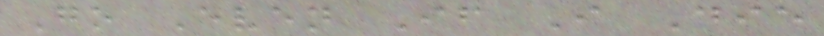Go Even If I Die
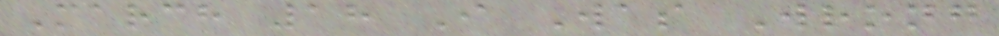March 18 I Was Wrong
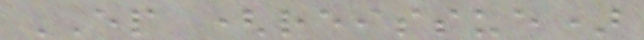EP (reissue)
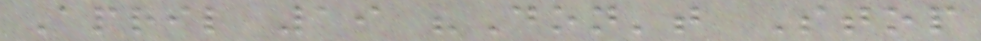April 19 "Don't Stop
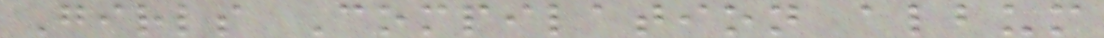Girls Compilation album
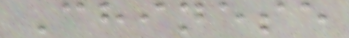Chinese
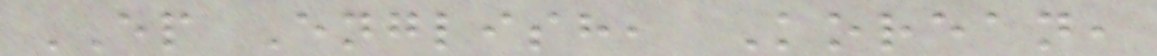EP English, Korean,
